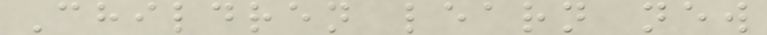Children learn new
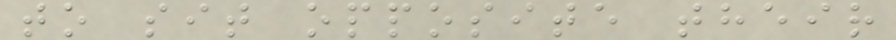to sit opposite their
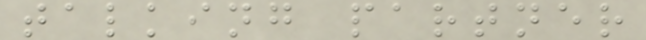talking partner
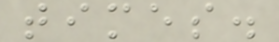times.
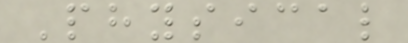Physical
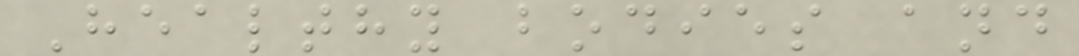Healthy bodies and
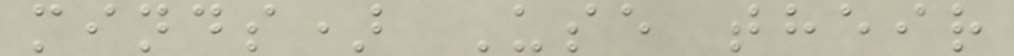minds) Use their
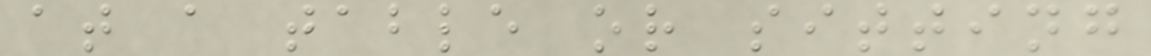at a table or sitting
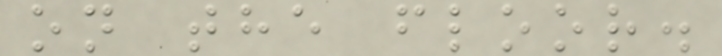on the floor.
